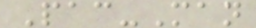Pac-Man
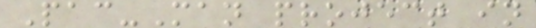Pac-Man project in
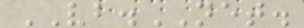VB.NET.
